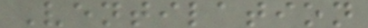Ventilation
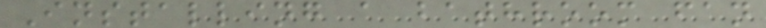Installing a bathroom fan
